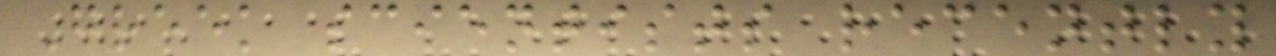Greek scientists recently
